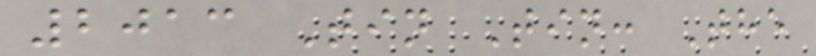2013 Tin Tin: The
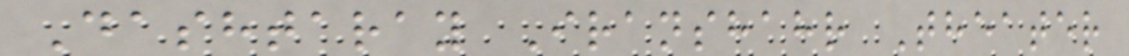Dashtaray Iranshahr Theater
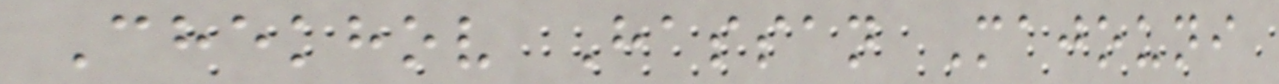Chekhov Hassan Majouni
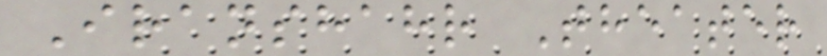Iranshahr Theater
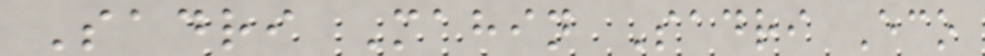Sadri Mahin Sadri Eco
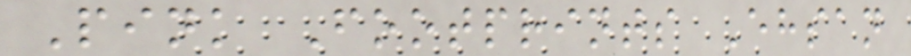Pink Footprints Ehsan
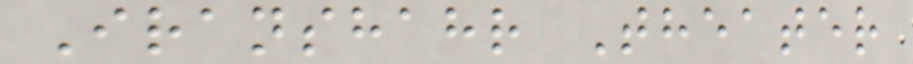Iranshahr Theater
